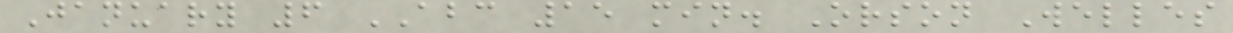January 6 ABC 15 min. Orson Welles
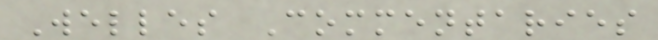Welles Commentaries
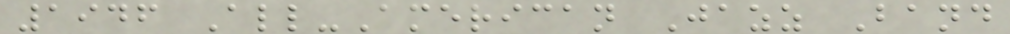1946 All-American Jazz Band
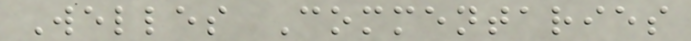Welles Commentaries
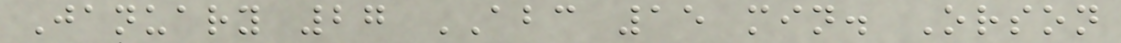January 27 ABC 15 min. Orson
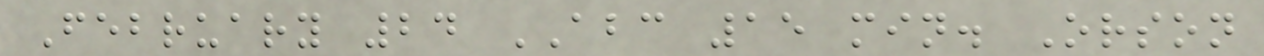February 24 ABC 15 min. Orson
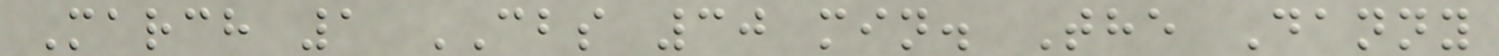March 1 CBS 30 min. The Danny
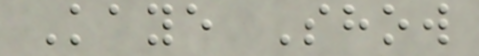Kaye Show
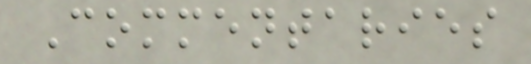Commentaries
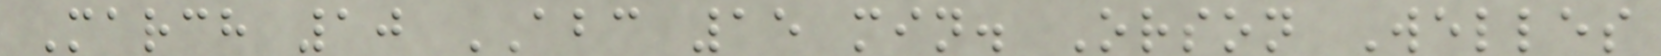March 10 ABC 15 min. Orson Welles
